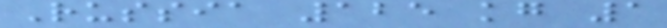Russia 125 kg 1
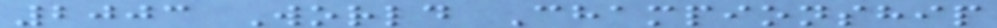2003 World Championship
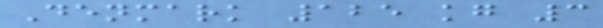Denmark 125 kg 3
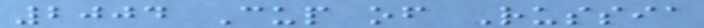2004 Cup of Russia
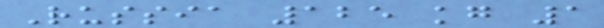Russia 125 kg 1
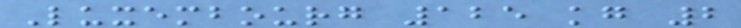Luxembourg 125 kg 2
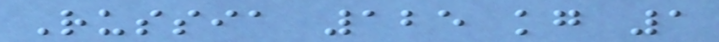Russia 125 kg 1
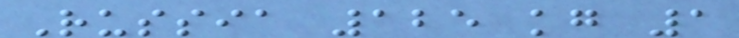Russia 125 kg 1
